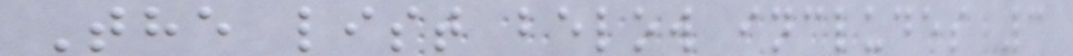The list below includes 3
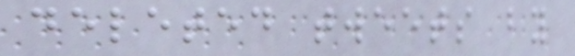deleted tweets by
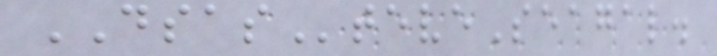DSASteveSeagal.
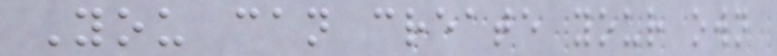You can create your own
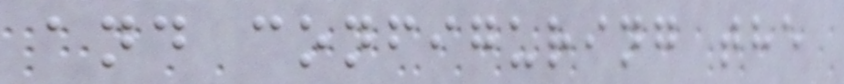and configuring the
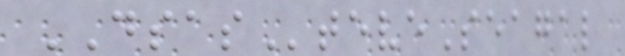DSASteveSeagal
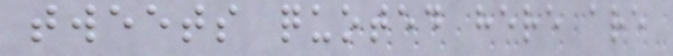tweets quoted here are
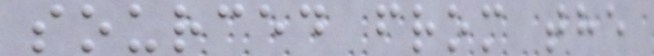sourced from the
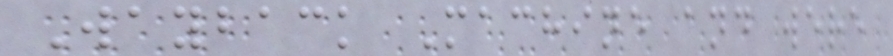Wayback Machine and were
